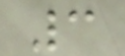3
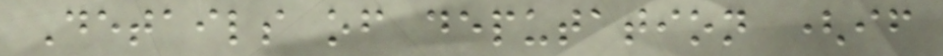Details of deputation (if
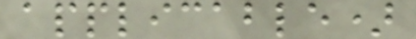applicable)
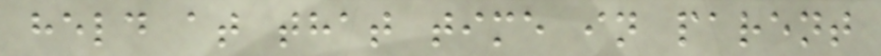held at that time in parent
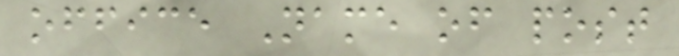office Name of post
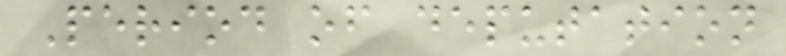Period of deputation
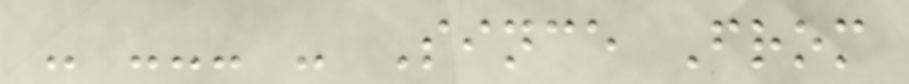- --- - Since From
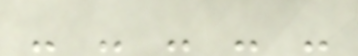- - - - -
